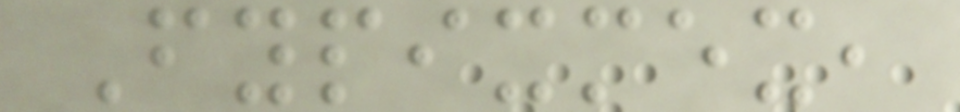Fypixmex,
